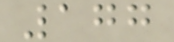177
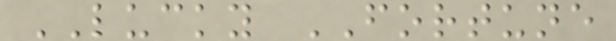LUCKY FORTUNE
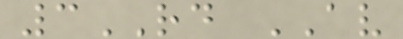3RD AV
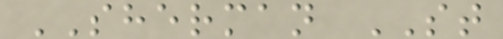SHERMAN ST
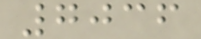7036
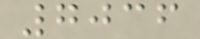7036
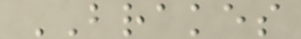BRAKES
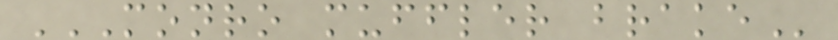MONRO MUFFLER BRAKE
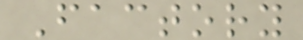Factory
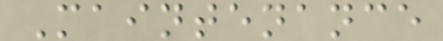Maintenance
